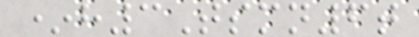*h3Tsmn6t
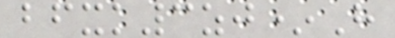bfxk3zj*H
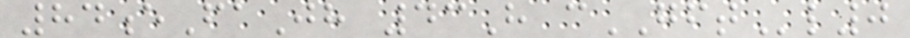84eFaJh 43H cGFTl0
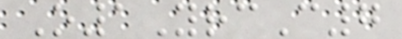O1YrcC7
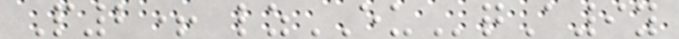P2+ lzEUqA9y
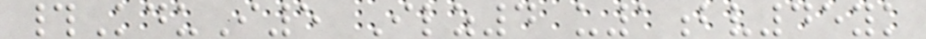#KduI5 Ilz4 u1bv45yk
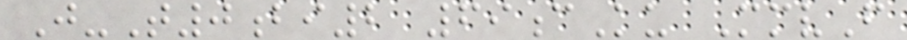J-T0bi2 69cKu MmvF
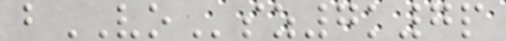bVOsz7k7p
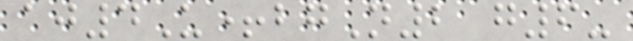aj4U+bgN2 g6-
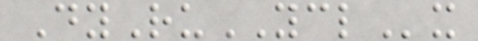DyRuYCLx
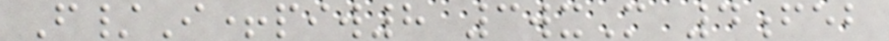F/I+piw8 3wxM 4feb
